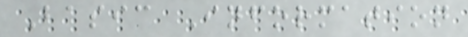Basic Information
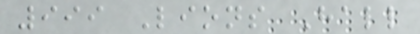999 Lions Hall
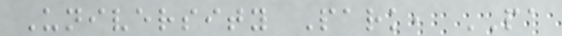University Park, PA
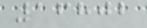16802
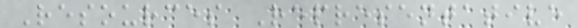Resources Representative
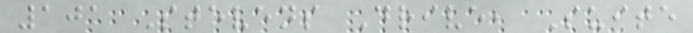101 Stevens Drive, Suite
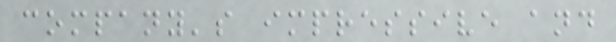company's impressive and
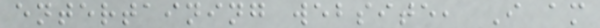entertaining website, I am
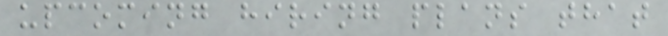upcoming hiring plans that
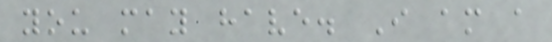you may have. I am a
